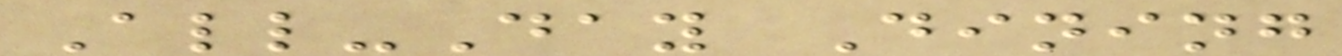All-Day Dining
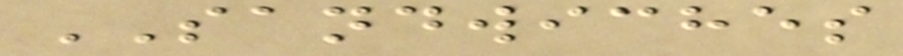SANDWICHES
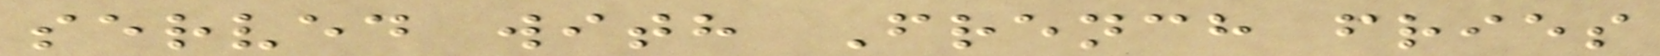served with French fries
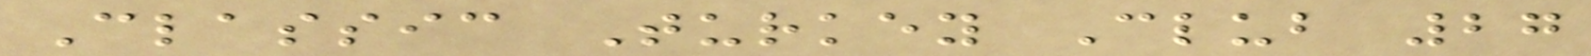Classic Turkey Club 27
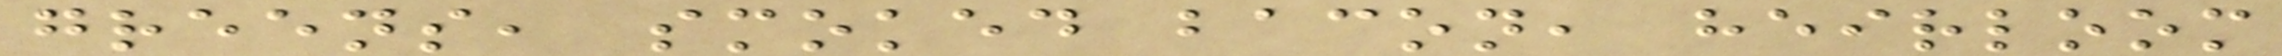greens, smoked bacon, heirloom
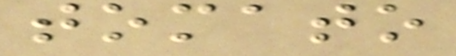tomato
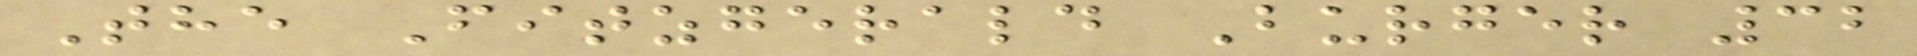The Fitzgerald Burger 32
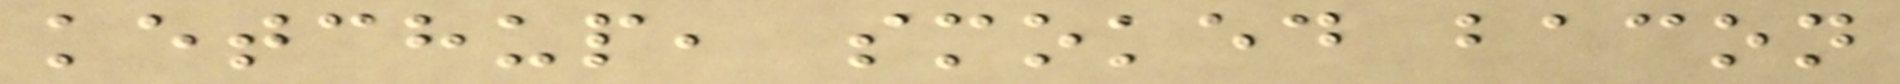ketchup, smoked bacon
